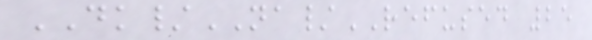DK/NA/REFUSED 25
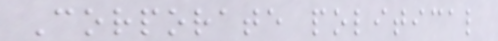Corporate political
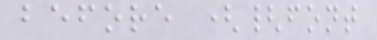before ({font
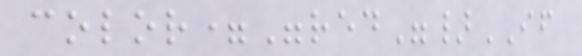color="red"}IF
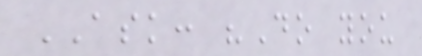ASK: "Do you
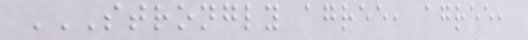STRONGLY AGREE, AGREE,
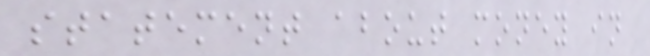statement about money in
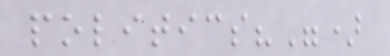politics?")
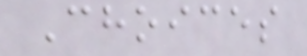Choices
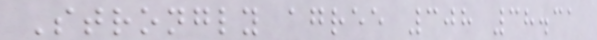Strongly agree 308 38.31
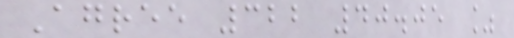Agree 322 40.05 %
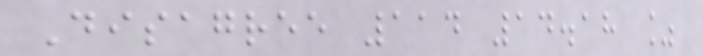Disagree 114 14.18 %
